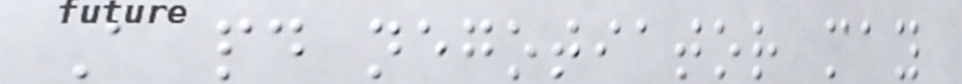A paid negotiator may
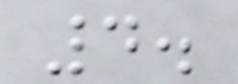4.
